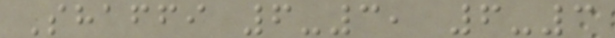Shaffi 6-3, 6-3
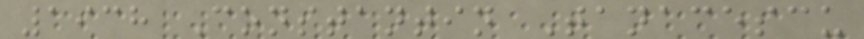1938 Constantin Tanacescu
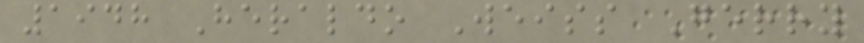1948 Heraldo Weiss Gerry
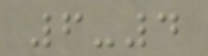6-4
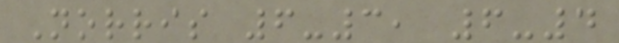Norris 6-3, 6-4
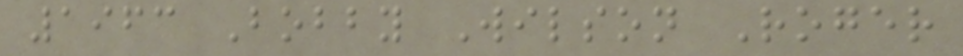1963 Bobby Wilson Roger
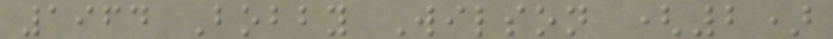1964 Bobby Wilson (2)
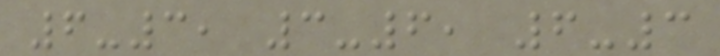6-3, 3-6, 6-3
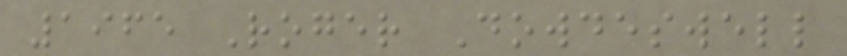1965 Roger Dowdeswell
